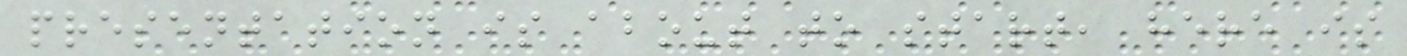presentation is about to start, here is
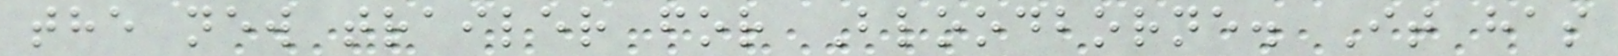the new trailer for Bloodborne. It has
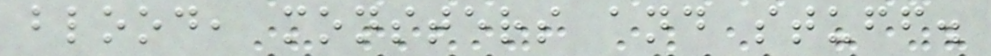blood, monsters and stuff.
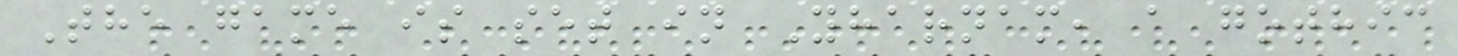The game is set in Yharnam, a gothic
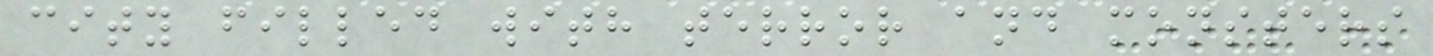city filled with terror and monsters
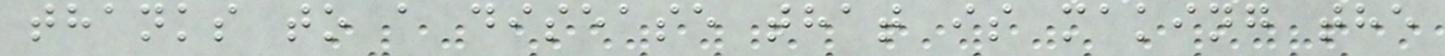thanks to a disease that is making the
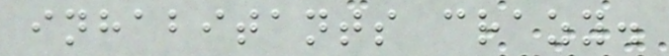inhabitants crazy.
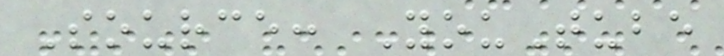Source: YouTube
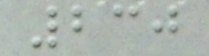230
